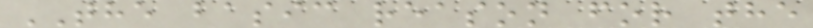THE basic reason for the
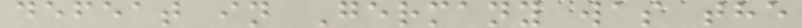defeat in Germany was the
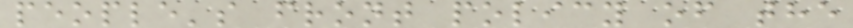people's front policy of the
